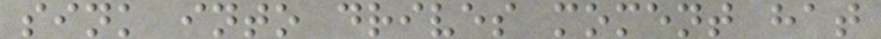sink into drives moment hat
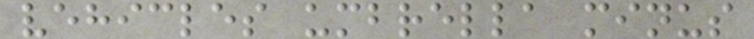vehicles umbrella minus
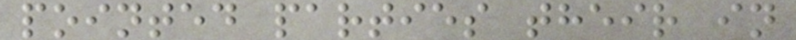pointed parties their in
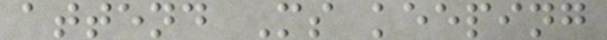attend Ms keeping
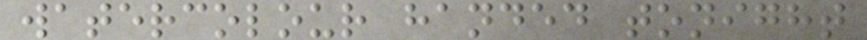watercolour handed tonight
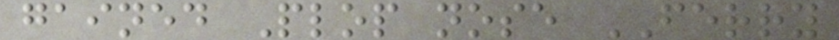gained Plop nose FERRY
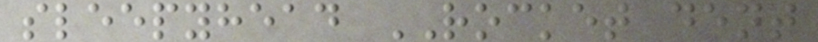sleepyhead ROCKET dent
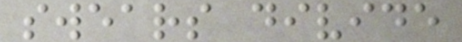swears divide
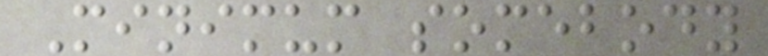Minimum somebody
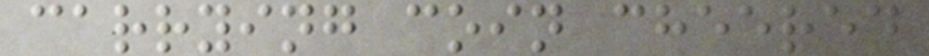carrying coin cheered
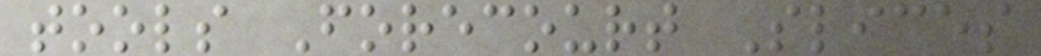tools Forecourt Slices
